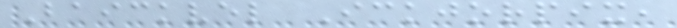Baickvel Ickjorpix,
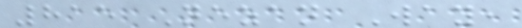815 Nezan Way,
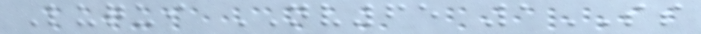Luqui NV65 1SS
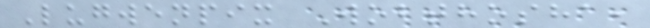Lugwenpix Wobthosha,
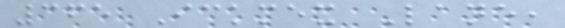365 Ickmex Lane,
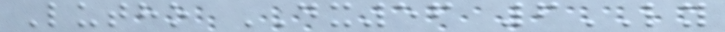Lutho DX56 6LY
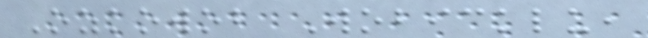Ozkowob Wobicklu,
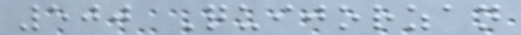500 Quijorzan
